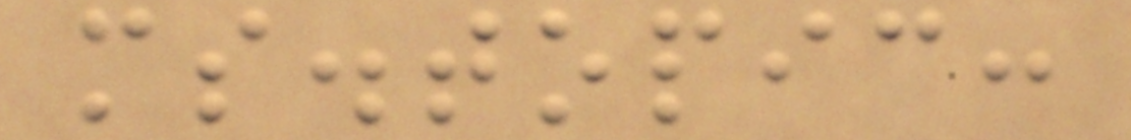ms.topic:
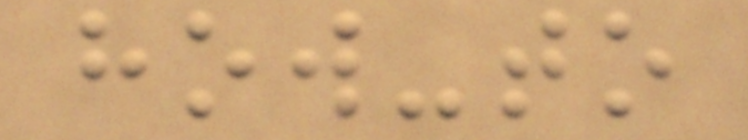how-to
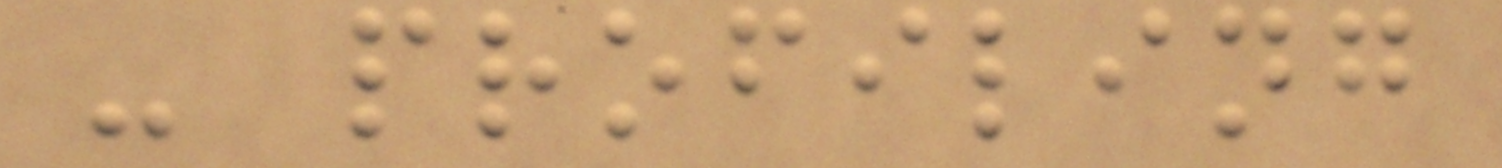- profiling
